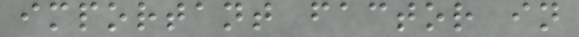important factor in
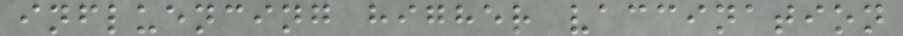influencing higher vaccination
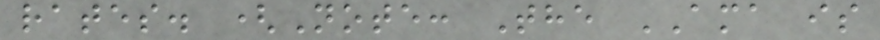rates. (Note: The AMA is
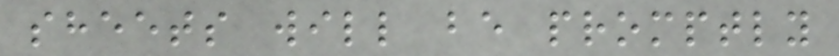sheets will be promptly
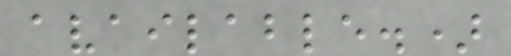available.)
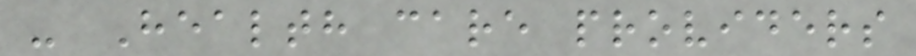- Health care providers
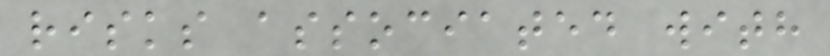risks associated with
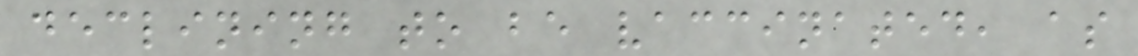declining to be vaccinated, as
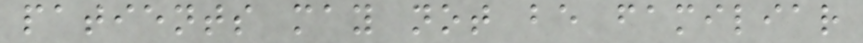patients may not be familiar
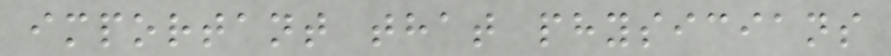important that physicians
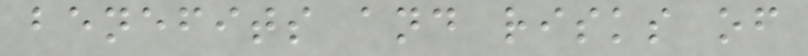benefits and risks of
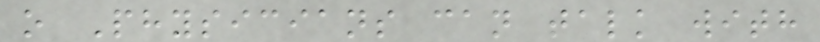o Physicians can talk with
